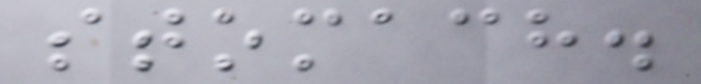stomach.
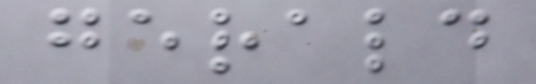gerald
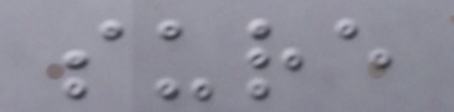sure
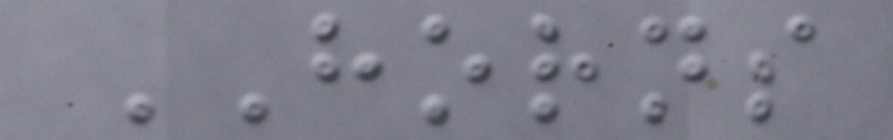HORNS
